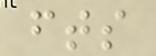fts
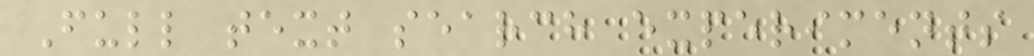Full text search experiments
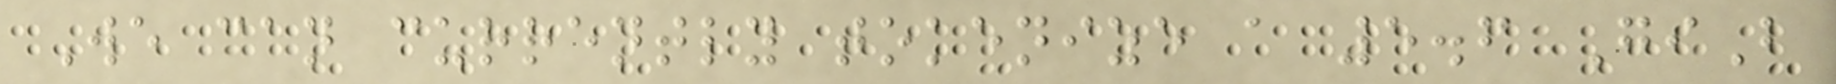We can currently tokenize a 5.6 GiB
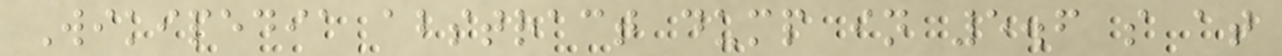Wikipedia abstract dump in 5.6 s at
